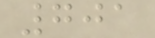701
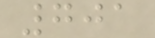701
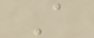A
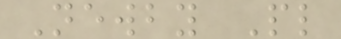Newby Pl
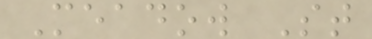Meadow St
